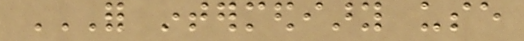FOR INTERMEDIARY USE
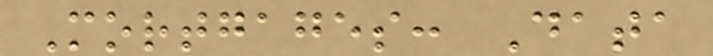Mortgages: Data
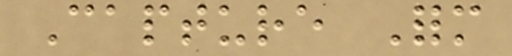Capture Form
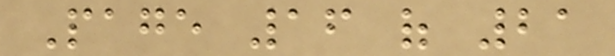Page 16 of 21
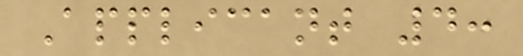Applicant 4:
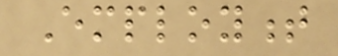Employment
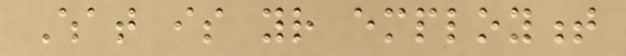What is your employment
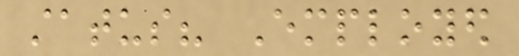status? Employed
